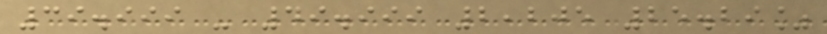39.999 - 49.999 2,205 25.29%
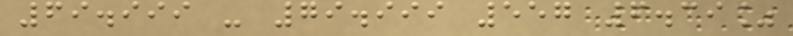69.999 - 79.999 557 6.39%
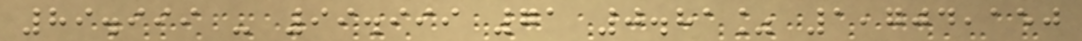89.999 - 99.999 71 0.81% 1,704,150
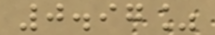0.97%
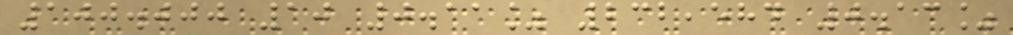100.000 10 0.11% 232,584 0.13%
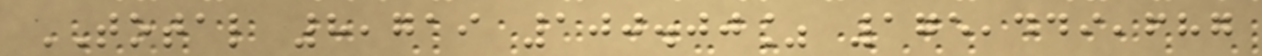TOTAL 8,719 100.00% 175,449,687
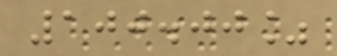100.00%
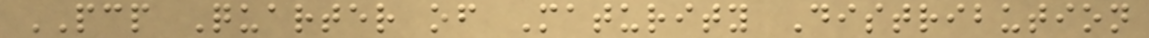PCP Quarter of Maturity Distribution
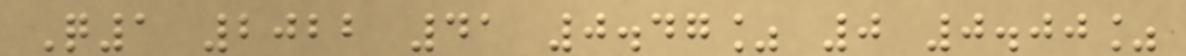Q1 2022 41 0.47% 0 0.00%
